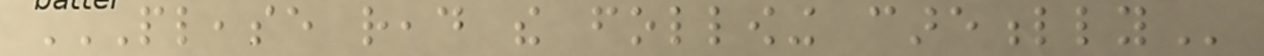PLEASE READ THE FOLLOWING CAREFULLY
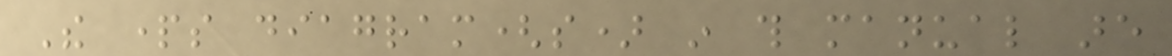The parts diagram(s) in this manual are
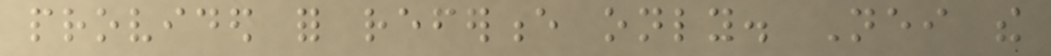provided for reference only. Neither the
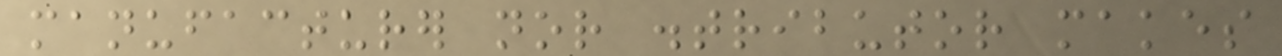manufacturer nor distributor makes
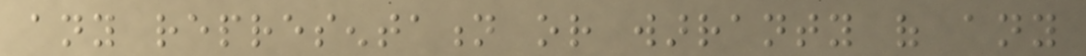any representation or warranty of any
